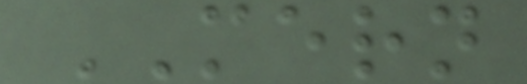MERN
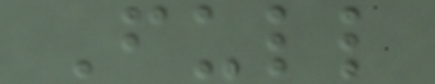Full
